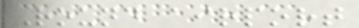Round airport
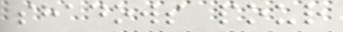shadows pour
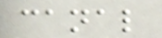canal
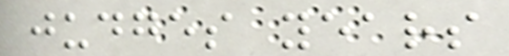judges years
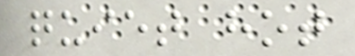quiet hot
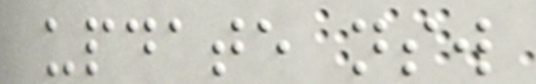update nsw
